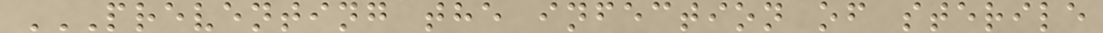PREVENTING THE INFECTION OF STERILE
